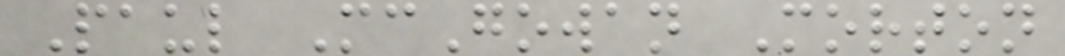Paul McGowan Morton
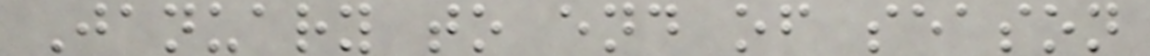January to end of season
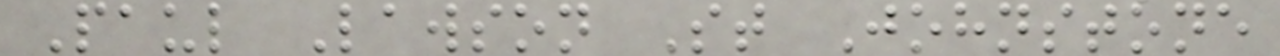Paul Lawson St Johnstone
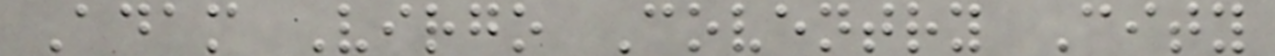Adam Virgo Coventry City
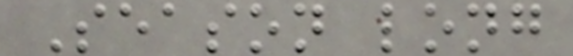Season long
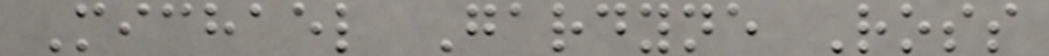Michael Gardyne Ross
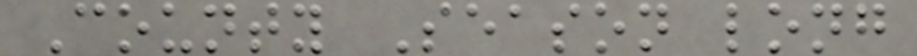County Season long
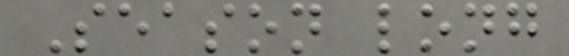Season long
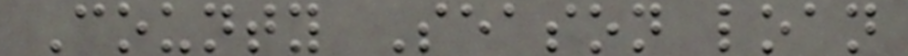County Season loan
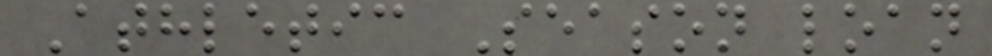Athletic Season loan
